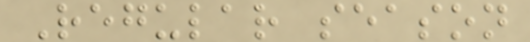Regular season
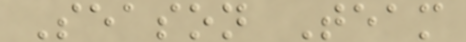Season Team
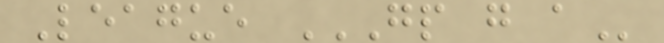League GP G A
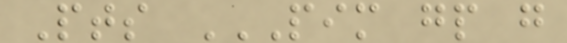Pts PIM GP G
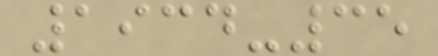1934-35
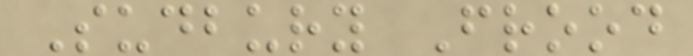Sudbury Frood
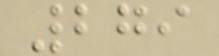279
